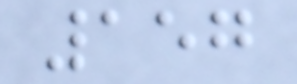157
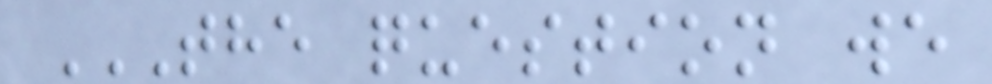THE QUESTION WE
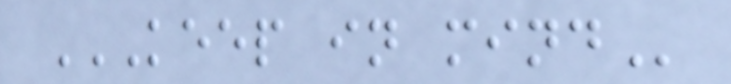KEEP IN MIND
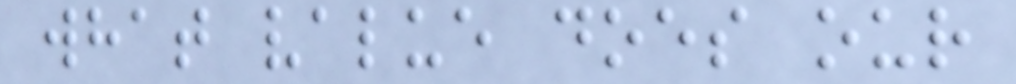what value does our
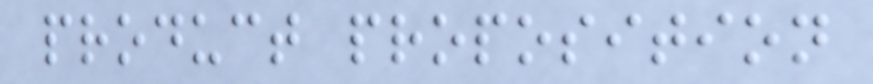product proposition
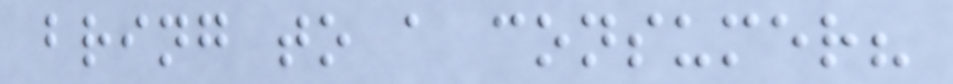bring to a consumer?
